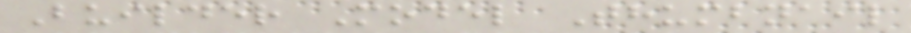Builder Model Thumbnail
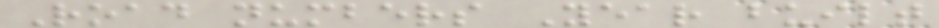Road numbers Year built
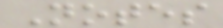Notes
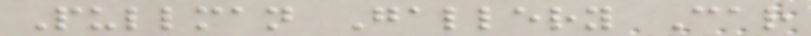Pullman Gallery Car
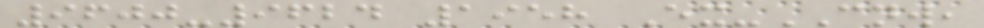9600-9624 1958 Ex-CNW,
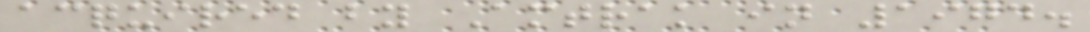acquired by Amtrak in 1974.
